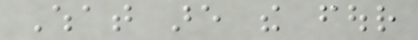What are the four
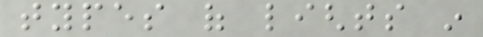types of lights in
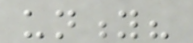unity?
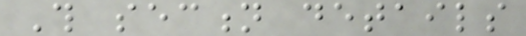This section details
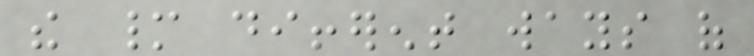the many different ways of
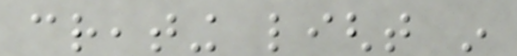creating light in
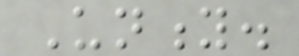Unity.
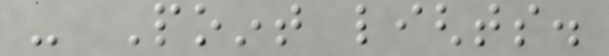- Point lights.
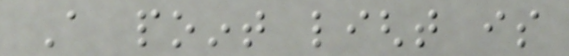A point light is
